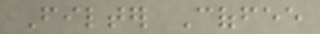Filter Coffee
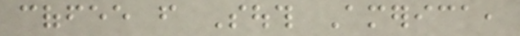coffee from South America,
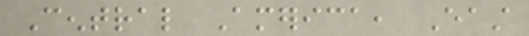Central America, East
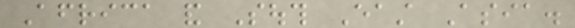Africa and South East Asia.
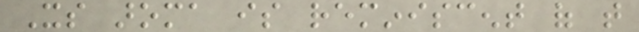Its aroma is reminiscent of that
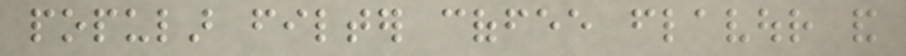popular filter coffee flavour and
